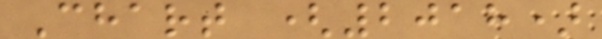Chart (2018)
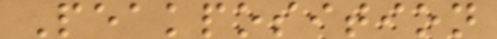Peakposition
